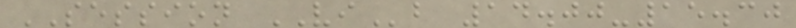SESSION VIb 14.00-15.30
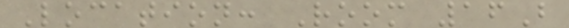Location: Room 16B
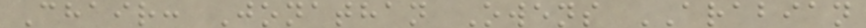Chair: Jonathan Owens ARABIAN
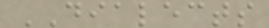DIALECTS
